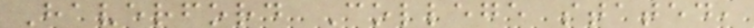Haverford College stated,
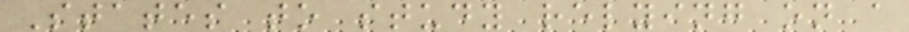States to study relying on a
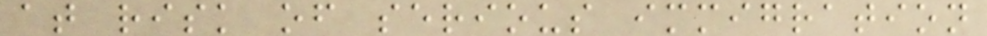at risk of serious immigration
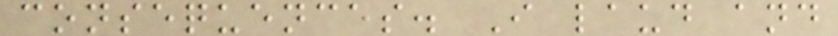consequences. I laud and
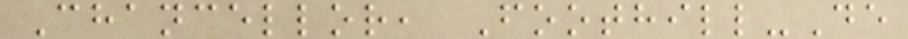Chancellor, Foothill-De
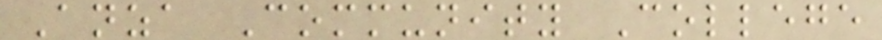Anza Community College
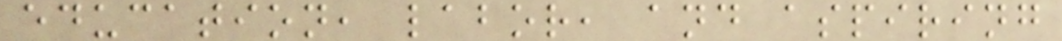education, labor, and aspiring
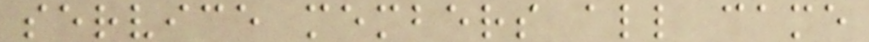service members all came
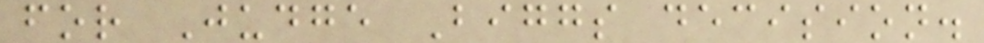for Judge Biggs decision.
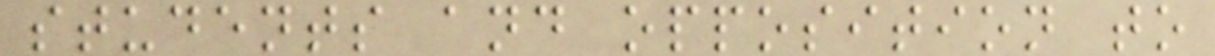students and opposition to
